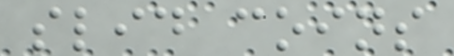slid coins
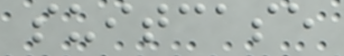suitcase
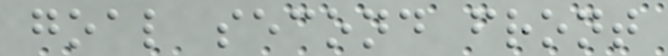goal second front
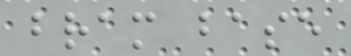bram base
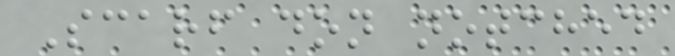Scarf don notched
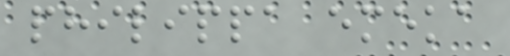philippa emeka
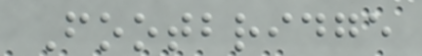Footbridge
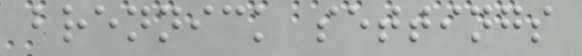brennick settings
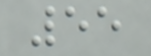55
